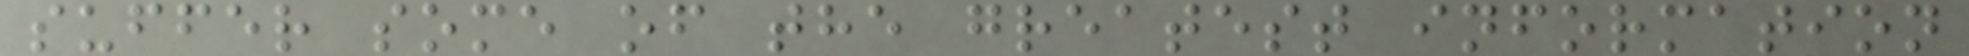suffer some of the greatest information
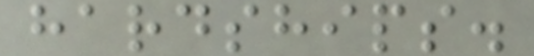hardships.
